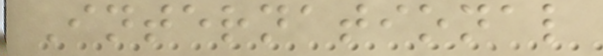International
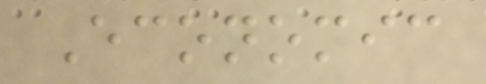Economic
